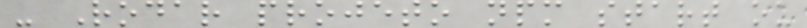- Rodar projeto npm start ou
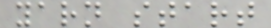yarn start
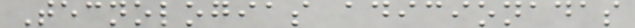Tecnologias adicionadas
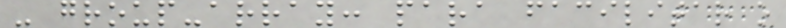- group-array: para facilitar o
